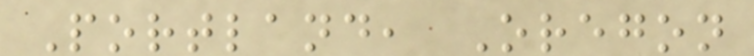Portland, Oregon
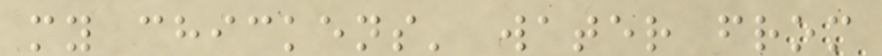my chickens' water from
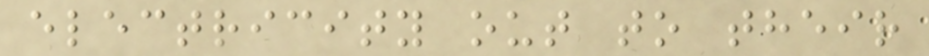electricity out to their
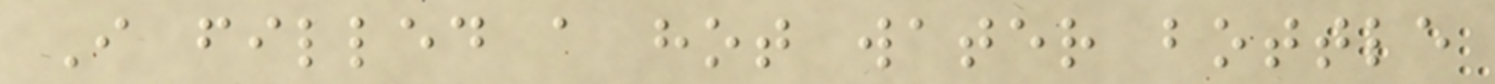I filled a hot water bottle
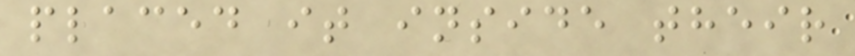placed it inside their
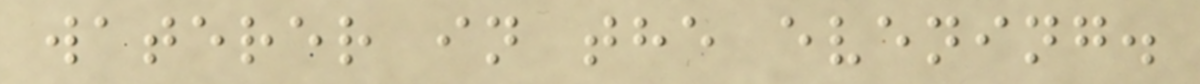waterer in the evening.
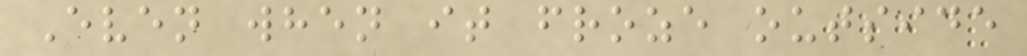Even when it froze outside
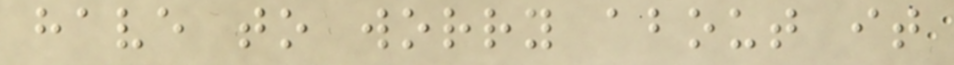have to worry about it
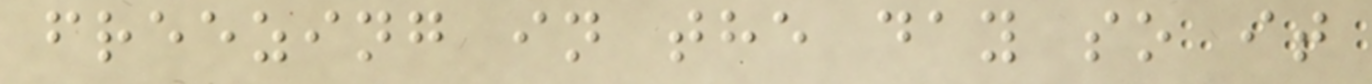freezing in the day so it
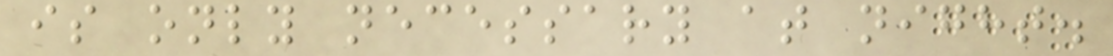is only necessary at night.
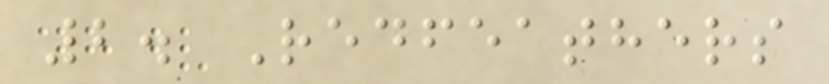2. Redfeathers
